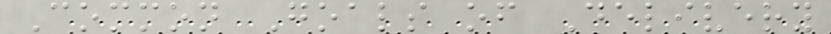Common Goals of Delivery
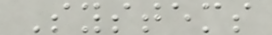Systems
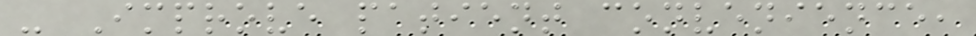- Improve patient convenience,
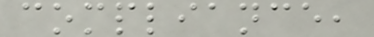compliance,
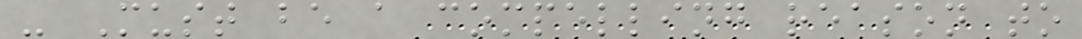- Must be a compelling reason to
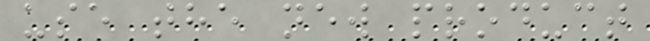use the new product
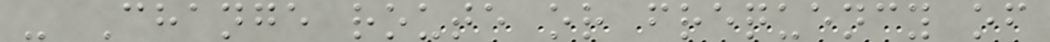- Change route or frequency of
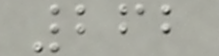262
